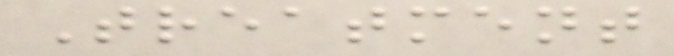Treatment
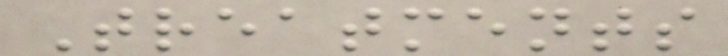Treatments
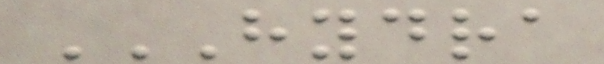HYDRA
